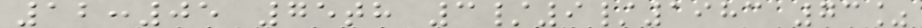12:05 75th 3/9/1983 73%
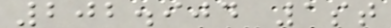202.904 1st
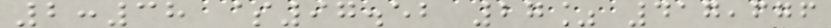2:38 $97.52 27% 417,676
